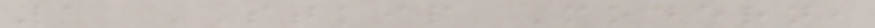1 STKIP Modern,
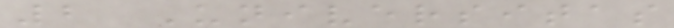2 Universitas
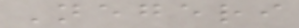Negeri
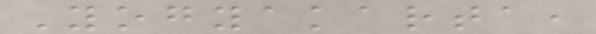Yogyakarta,
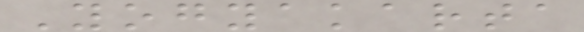Yogyakarta
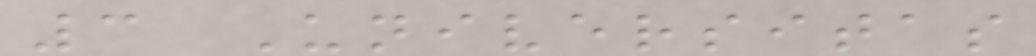3 Universitas
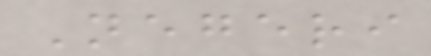Negeri
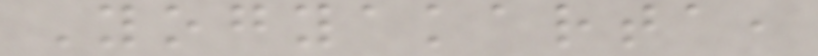Yogyakarta,
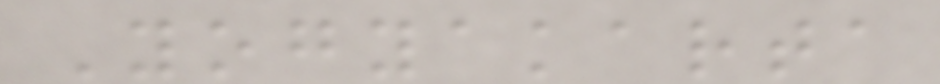Yogyakarta
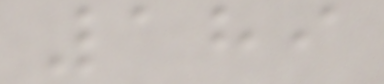189
